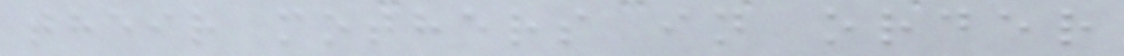their mothers in order
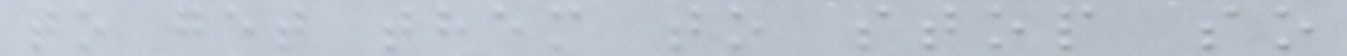to get them to stop so
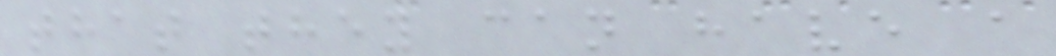that they can have a
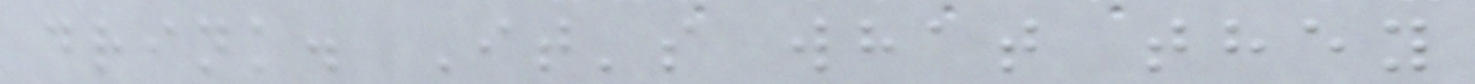drink. It's what they
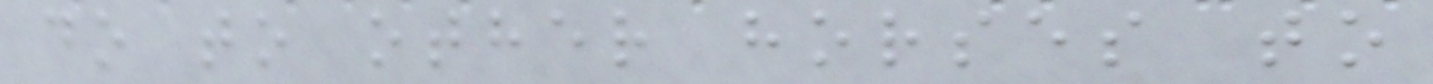do to other horses to
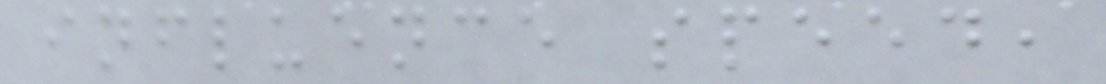influence speed,
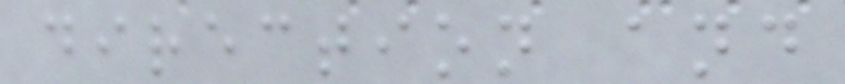direction and
